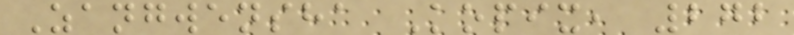Zangwensha Kopix, 272
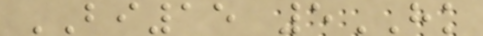BI15 5HK
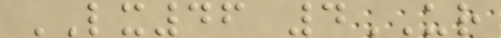LX46 4UR
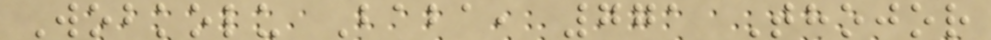Wobkolu Baba, 771 Thojor
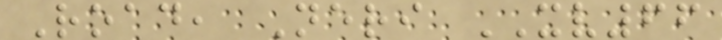Road, Neri XV66
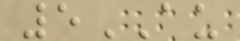5AU
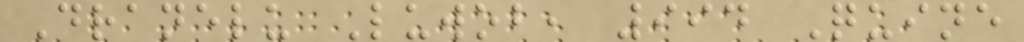Dranelu Luwob, 994 Quine
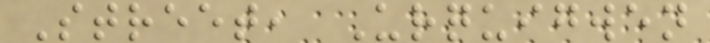Street, Urquigwen
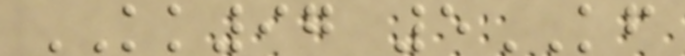KK97 5KF
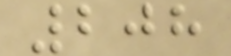208
